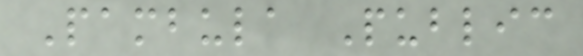Pambula Public
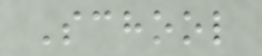School
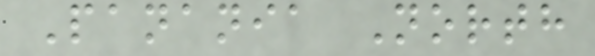Panania North
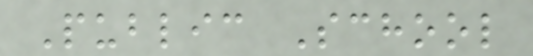Public School
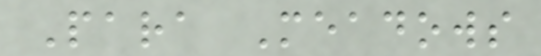Para Meadows
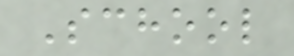School
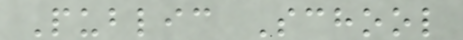Public School
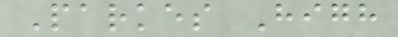Parkes High
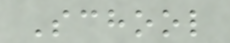School
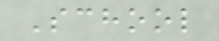School
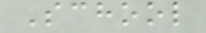School
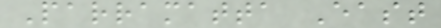Parramatta East
